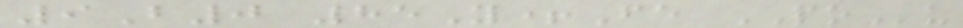9B0 85Y+Fe POu
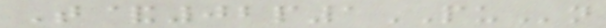T&02p1PUn
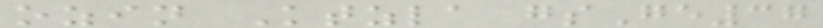ozin Ktzla gsGe37
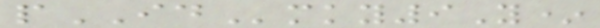pIDmky9Y*
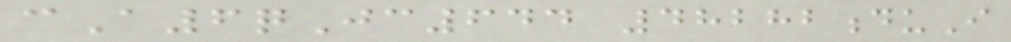cA6qJc644 48282duI
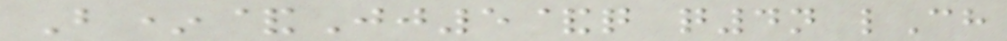B*&Jj5&q q4n lCh
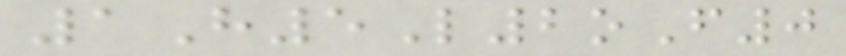1H5L2oF0
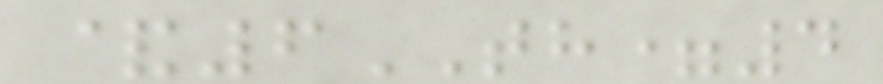&6TH=4
